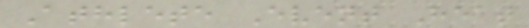Athlete Event Heat
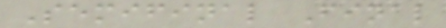Semifinal Final
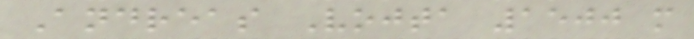Andreas Vojta 1500 m
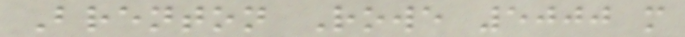Brenton Rowe 5000 m
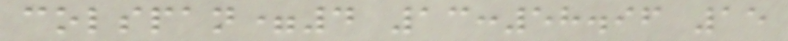colspan=4 13:58.96 15
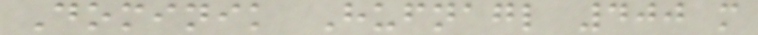Dominik Hufnagl 400 m
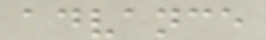advance
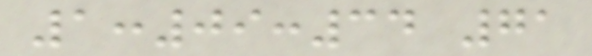1:09:34 71
